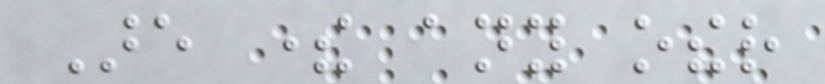Are there any other
